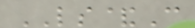LS&C
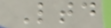Ltd
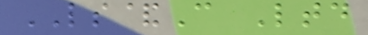LS&C Ltd
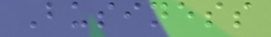Business
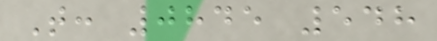T: 0845 548
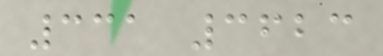331 3623
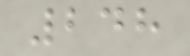248
